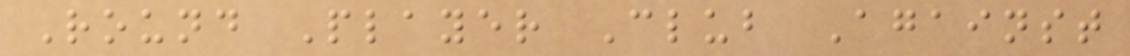Round Player Club Against
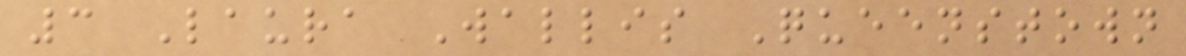3 Laura Wallis Queenstown
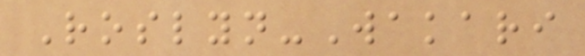Roslyn-Wakari
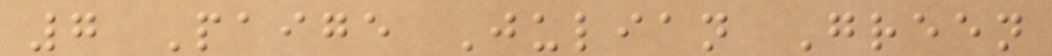7 Paige Julian Green
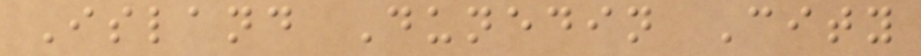Island Dunedin City
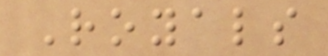Royals
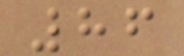86
